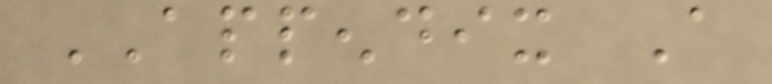APPENDIX A
